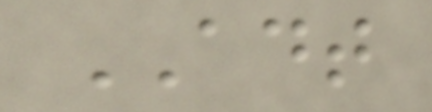ADT
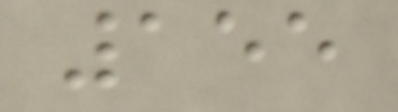155
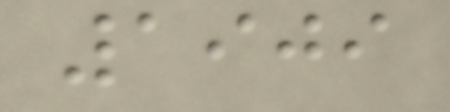1909
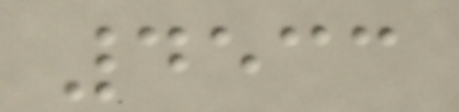4533
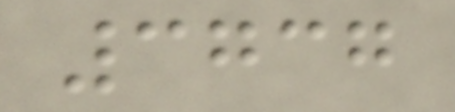3737
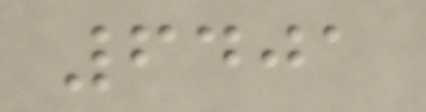6401
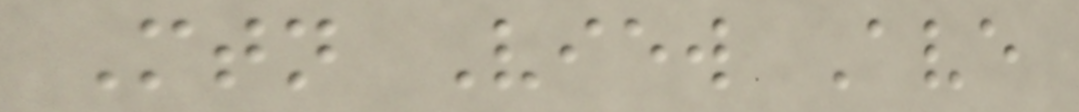Mtn View Ave
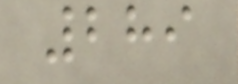289
